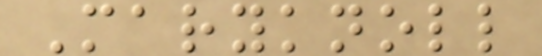Maryknoll
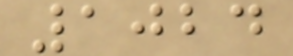1024
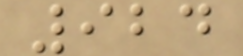924
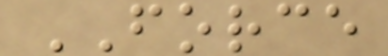FORCE
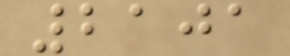2101
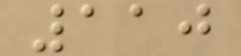110
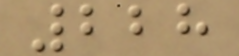228
